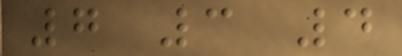7 3 4
